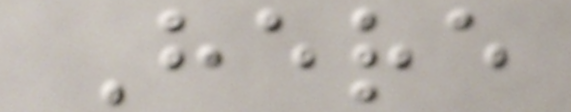Here
